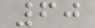60
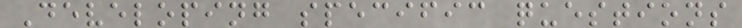Developing specific questions
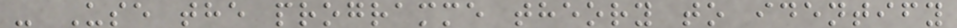- Use the programme theory to identify
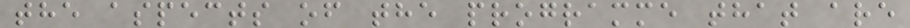the aspects of the programme that are
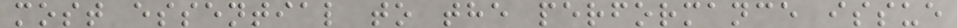most essential to the performance issue
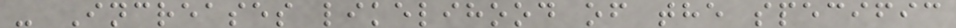- Increases likelihood of the specific
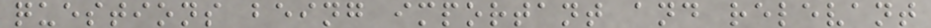questions being important and relevant
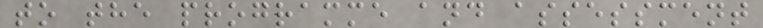to the programme and assessment
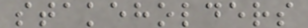stakeholders
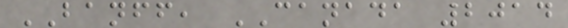BANFF, CANADA 2014
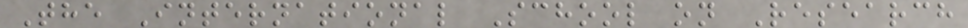The International School on Research
